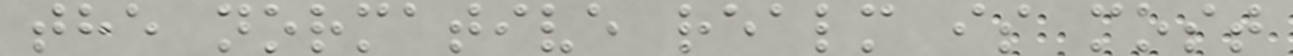the normative realm is most
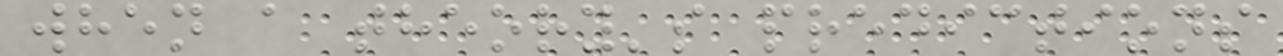when a theory's predictions
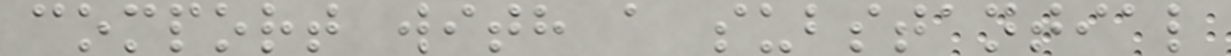comport with a substantial
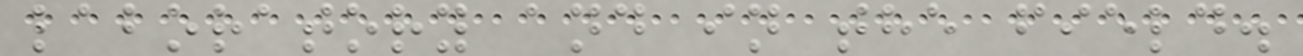laboratory and in the field.
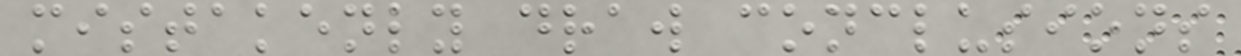mistakenly draw conclusions
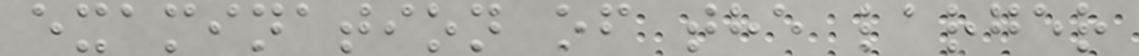examination of the larger
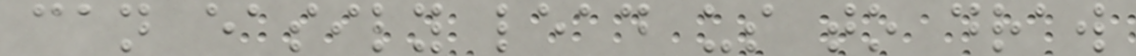can easily lead us to draw
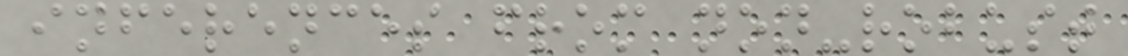inferences from non-robust
